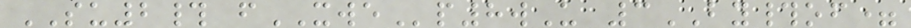SU2# fXWEp8wU 3BY#of=
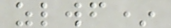zlwf*
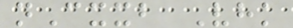nCxxb Vhk
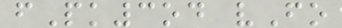fPk3od vFo
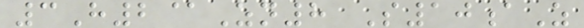3H2@Zn8 S10aZ
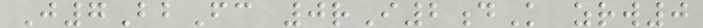J7BbFc 0rI2dK zrw0
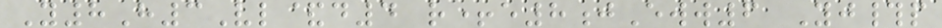Y8H3Vl&d4 r+e8jEww6 Yj#p
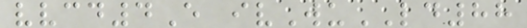vvcd4E ivWuLD88
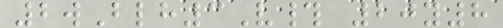2wBlh3V# 20y8
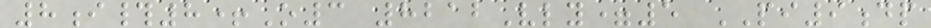8i#8+O3 8212Vly=5 PI9dp
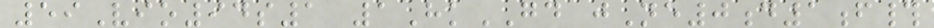59Vio94s1 1HkGD jNe0d1f#
